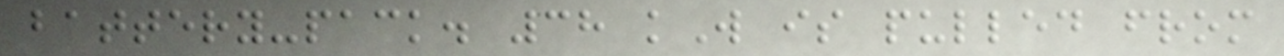battery-pack. 38 kW is pulled from
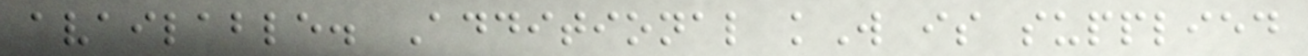available. Additional kW is supplied
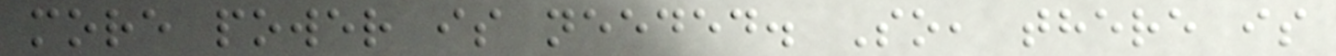more power is needed. So, there is
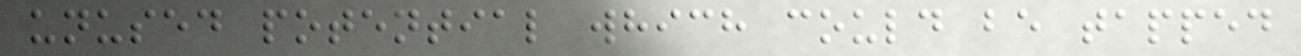unused potential which could be tapped
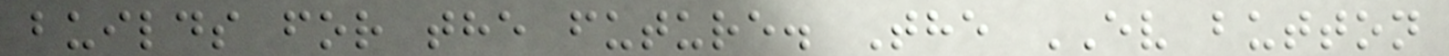builds for the future. The EV button
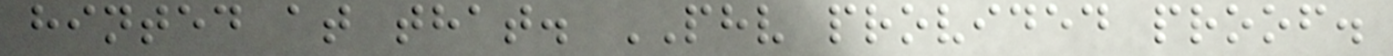hinted at that. PHV provided proof.
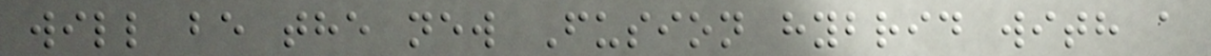will be the new Fusion hybrid with a
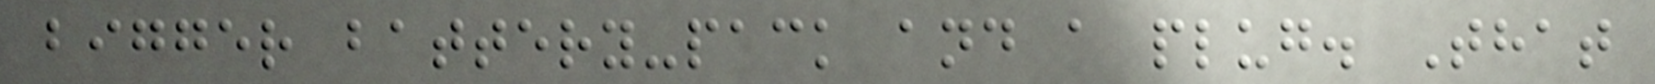bigger battery-pack and a plug. That
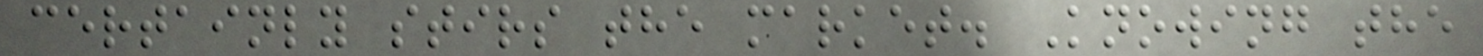certainly stirs the market. Knowing the
